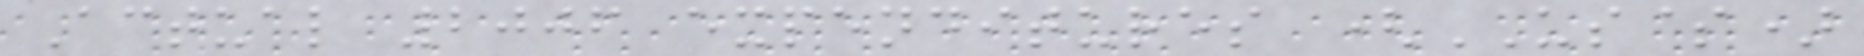Actual 2006 expenditures (US$)
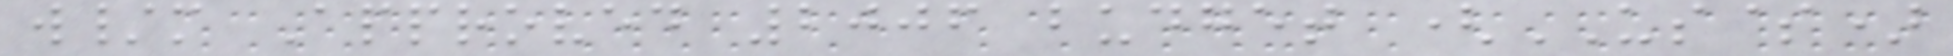w/m Approved 2006 budget (US$)
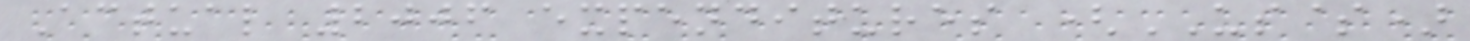Actual 2006 expenditures (US$)
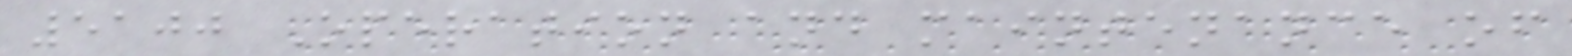5100 Operation and maintenance of
